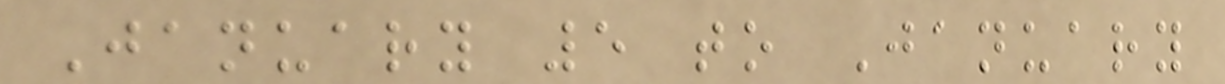January 5 to January
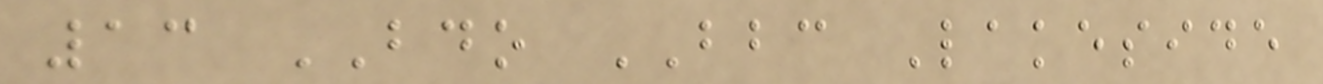13 BDO BBC Lakeside
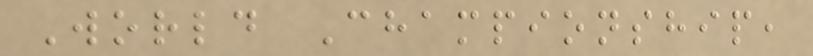World Championship,
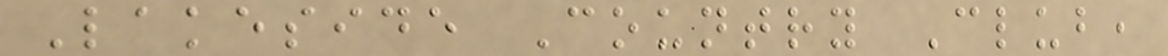Lakeside Country Club,
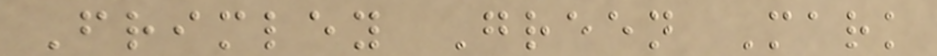Frimley Green Mark
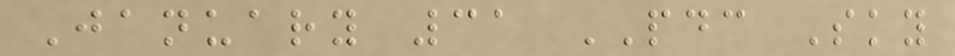January 31 PDC Sky
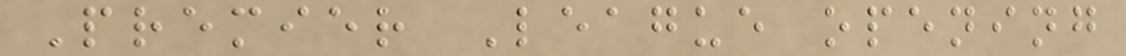Premier League opening
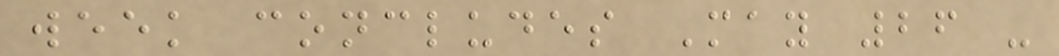week concludes May 26 -
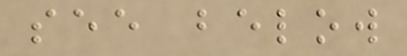see below
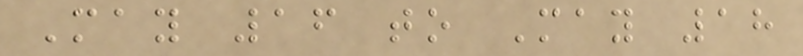May 16 to May 18
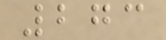273
